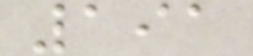191
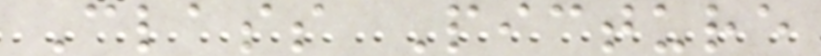Class Picture
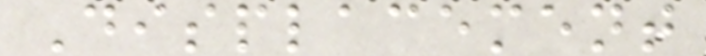Displacement
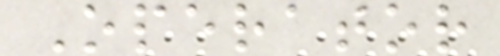Operator
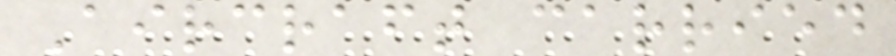Aircraft carried
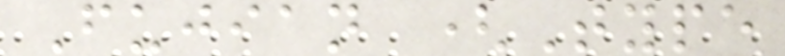Fujian (Type
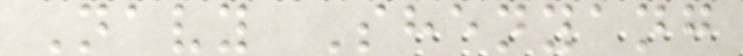Navy Shenyang
